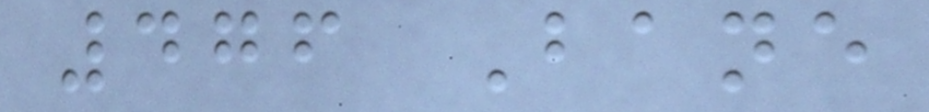476 Bane
